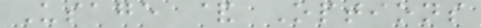Usage & Options
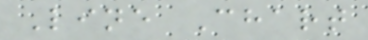Line Chart
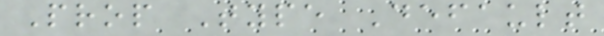Prop Type Default
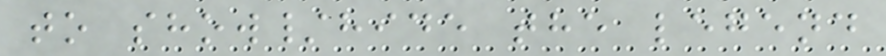to show/hide the legend
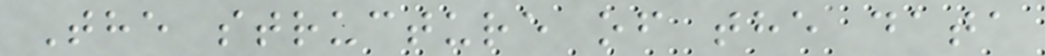The structure of the data
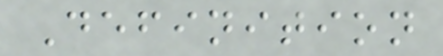Definition
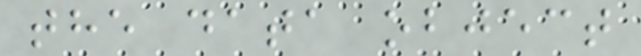the data object
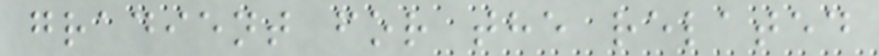gradient for the related
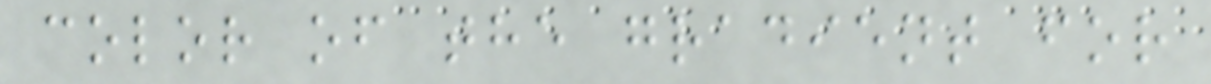color of the gradient for
